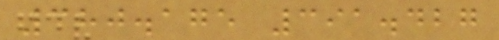380.175 391.427
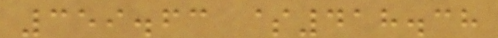359.63 $418.38
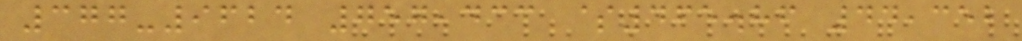377-9624 757,433 $465.86 44,352
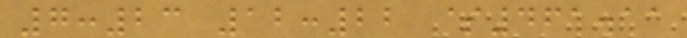7:23 12:22 $461.11
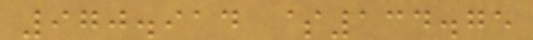970.914 $134.75
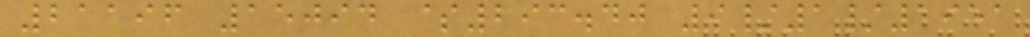21196 15094 $293.40 9/1/1951
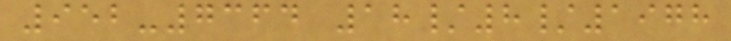952-7364 18/8/1978
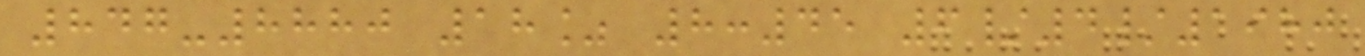847-8880 18% 8:45 6/4/1980
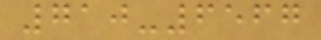710-6567
